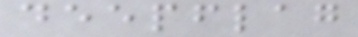deepflag
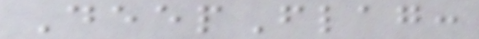DeepFlag:
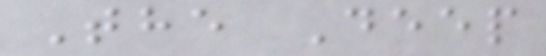The Deep
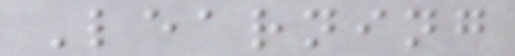Learning
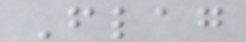Flag
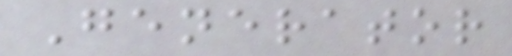Generator
